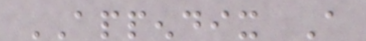APPENDIX A
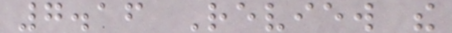7.16 Review the
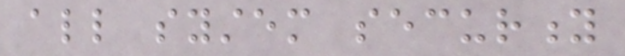all system security
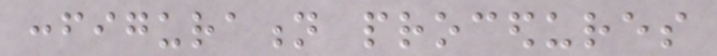configuration procedures
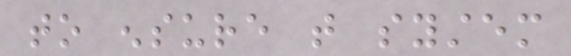to ensure that system
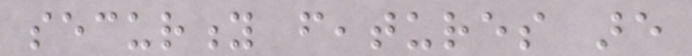security features are
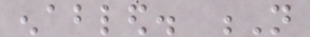enabled. N
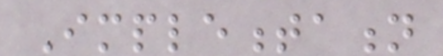Implementation
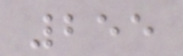255
